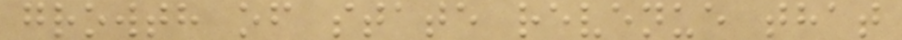growth of state revenue that
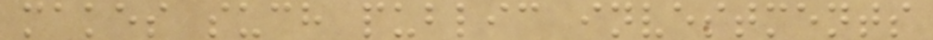makes such public investments
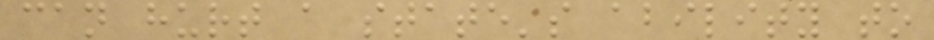can hurt a state's ability to
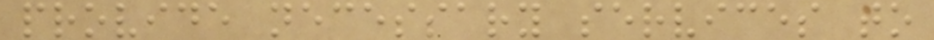provide necessary services to
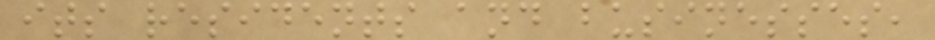its residents and businesses,
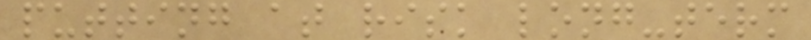putting at risk long-term
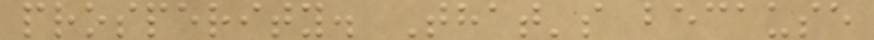prosperity. That's because
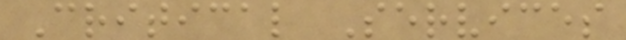Critical Services
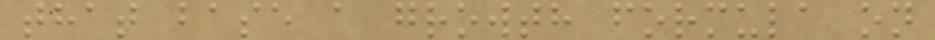that base a growth formula on
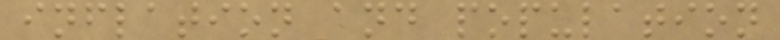inflation and population
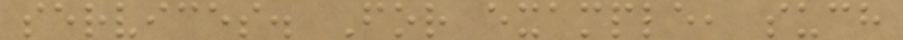services. For example, such
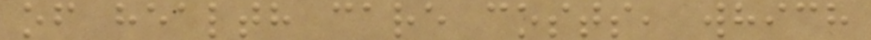of health care costs, which
